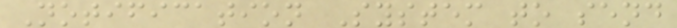Notification System to send
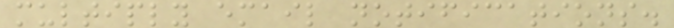multiply email notifications.
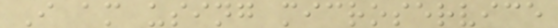I am using microservice
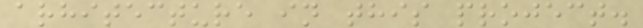arhitecture in this project.
